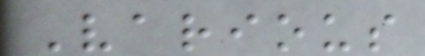Various
